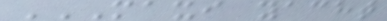MAXI YACHT
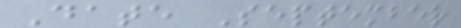Date September
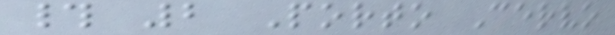# 2 Porto Cervo
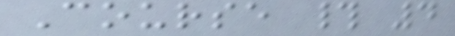Course # 4
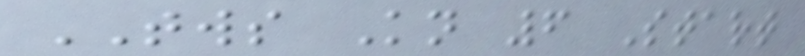TWS Kn 6 Start
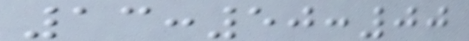13:50:00
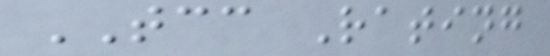TCC Rating
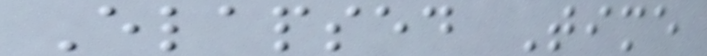Elapsed Time
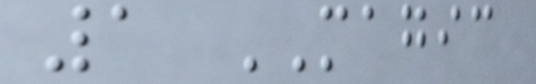1 MAGIC
